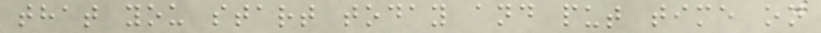that you start today and put time on
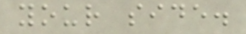your side.
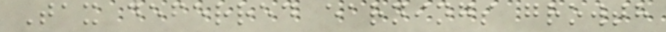Tax deferred earnings growth
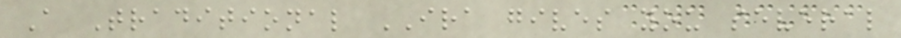A Traditional IRA gives you several
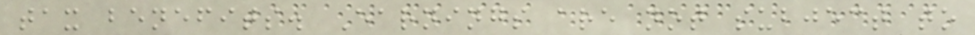tax benefits. Earnings are not subject to
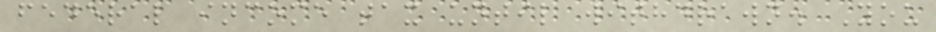federal income tax until withdrawn. You
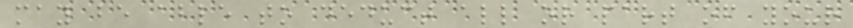may be able to deduct all or part of your
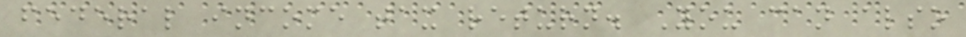federal income tax return. You can also
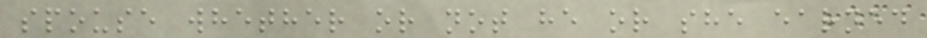spouse whether or not he or she earned
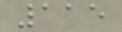115
